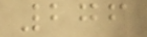276
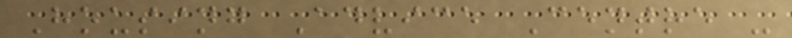Housing Advice Centre -
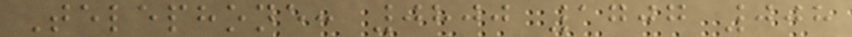Telephone: 0800 1707 008
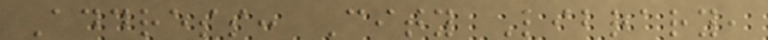Address: City Library,
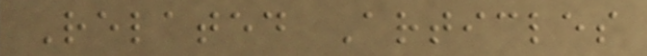Related Articles
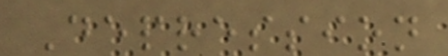Depression
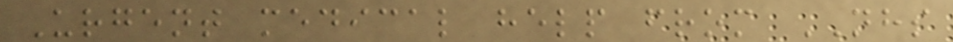Urgent medical help from NHS
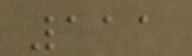111
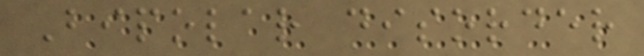Bipolar disorder
